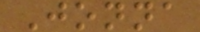Jonna
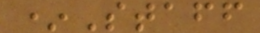*Staff
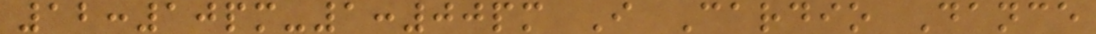12:10pm-1:00pm I Cardio Dance
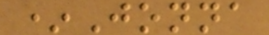*Jonna
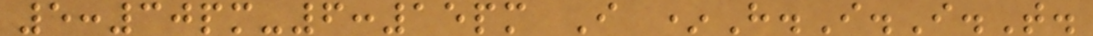5:30pm-6:15pm I *H.I.I.T.
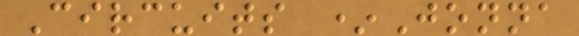Circuits *Jonna
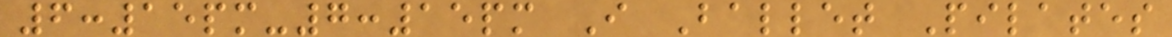6:15pm-7:15pm I Ballet Pilates
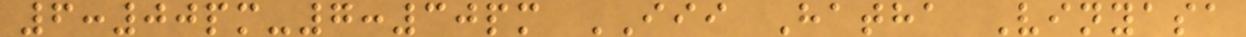6:00pm-7:30pm III Hatha Vinyasa
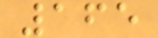165
